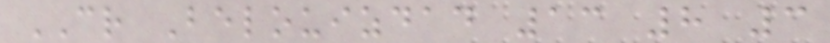CR Belouizdad 13 8 3
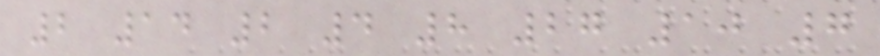2 14 2 4 8 27 10 7
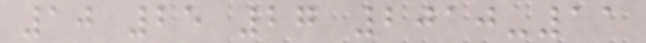10 25 27 2010-11
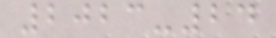2023-24
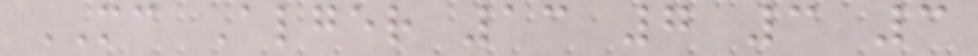MC Alger 13 7 3 3
